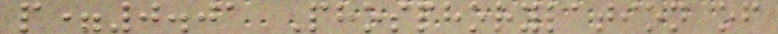p=0.01 Phosphorylation of
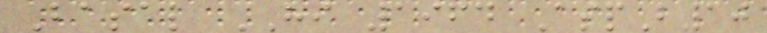Basal HI 1964 AspB10
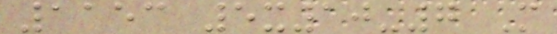1153 5x10-7 M
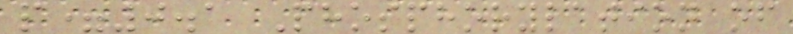p=0.1 Phosphorylation of
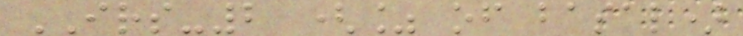IRS-2 (% of basal)
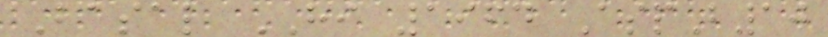Basal HI 1964 AspB10
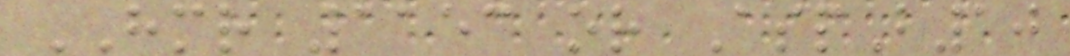HMR 1153 or AspB10
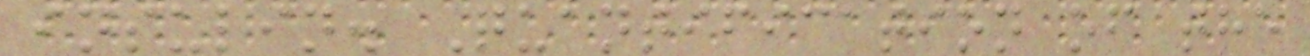insulin. Quantification of the
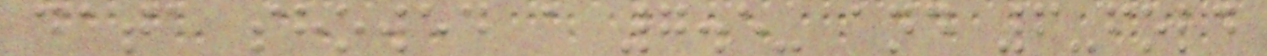data showed a 7.5- and 6-fold
